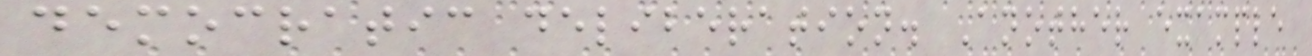democratic deliberation. Another example
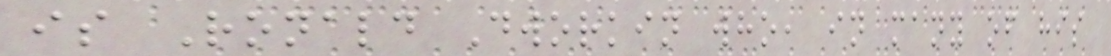is Ronald Dworkin who, in many of his
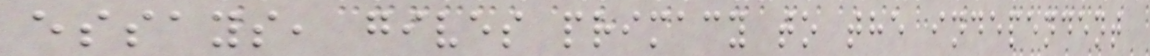essays, gives primacy to the independent
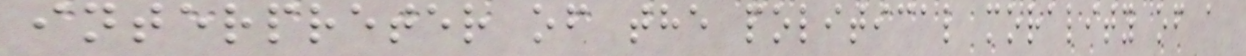interpreter of the political morality of a
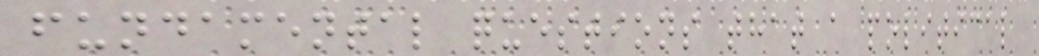fundamental questions that a political
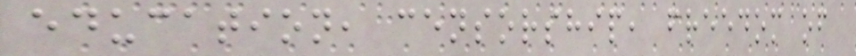education, censorship, freedom of
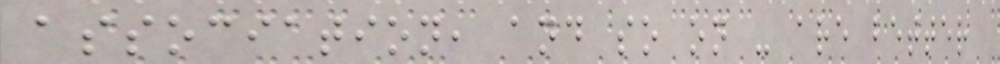association, and so on - are better
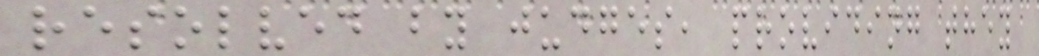resolved by judges, providing they
